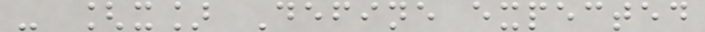- [x] Define expected
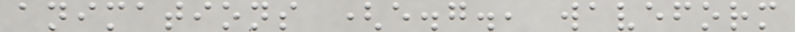animations (e.g., waveform
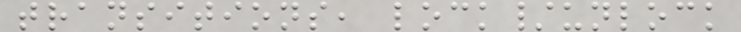transitions, lock/unlock
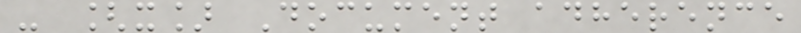- [x] Document adherence
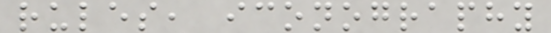rules, iconography
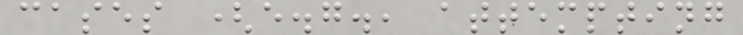cases (e.g., attempting
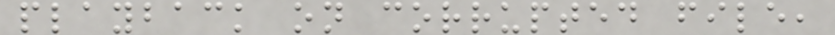playback on corrupted file,
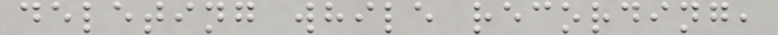deleting while recording,
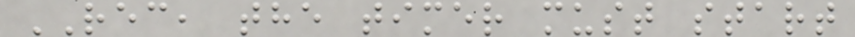REC, the timer must start
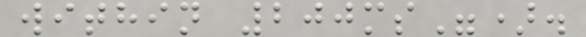within 200ms").
